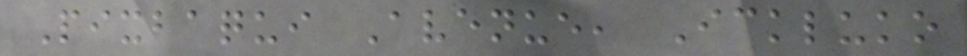Pixbaqui Avenue, Ickluko
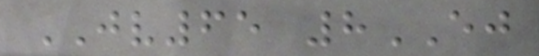JV65 8EJ
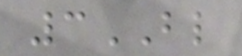3BL
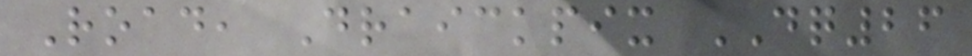Road, Draickpix DQ26
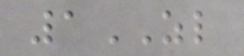1ZL
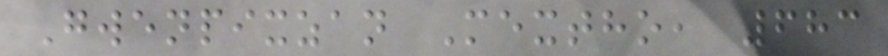Gwenpixzan Mextho, 683
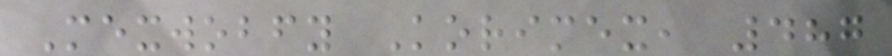Mexwobfy Korimex, 487
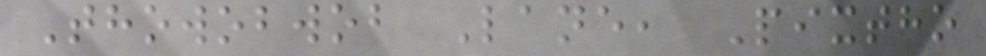Thowobwob Lane, Pixtho
